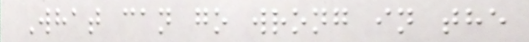What can go wrong in the
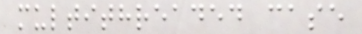multithreaded case
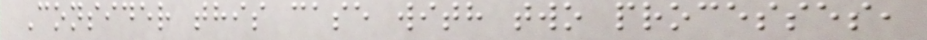Consider this case with two processes,
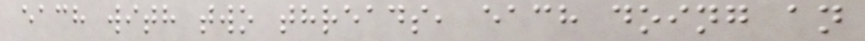each with two threads, each doing an
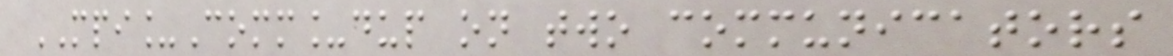MPI_Comm_dup on two communicators
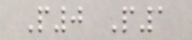P0 P1
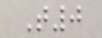T0
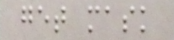get mask
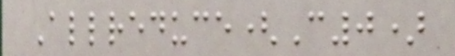Allreduce(C0)
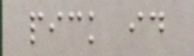pick id
